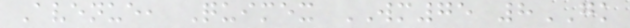Avenue, Quimex WM75 8GK
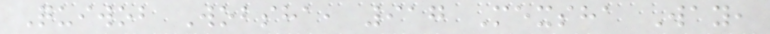Quiwob Wobsha, 917 Mexsha Way,
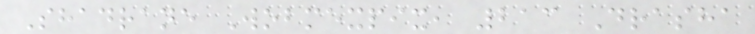Shadrane Wobmexpix, 213 Drasha
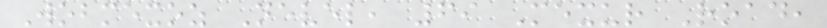Wobmexoz Nevel, 69 Mexur Road,
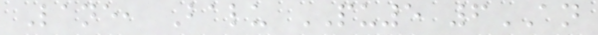Lane, Balu PU5 6AN
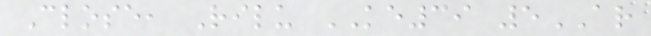Close, Rilu KE39 5AR
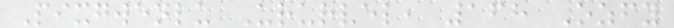Pixgwenlu Ururvel, 168 Ozfy
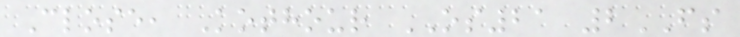Close, Kothour OS21 2FS
